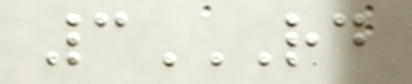3RD
